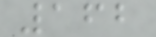162
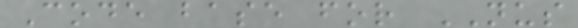Code base for NUS
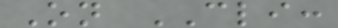On CLI:
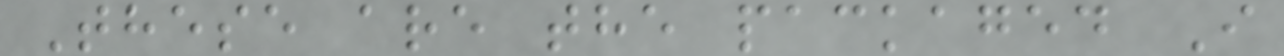These are the packaged I
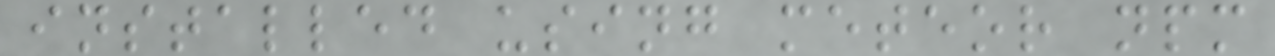installed using meteor npm
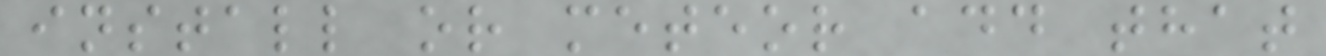install or meteor add that
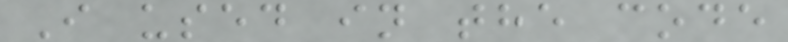I used in the code
